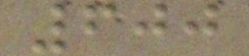600
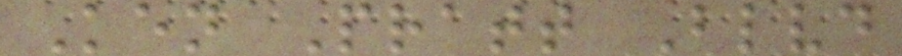Ken Pratt Blvd
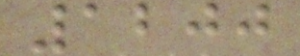1200
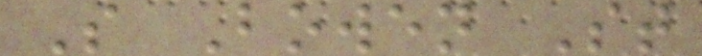S Bowen St
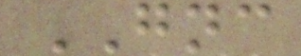GNC
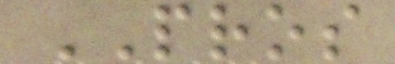PROS
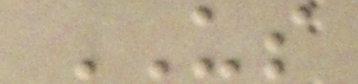US
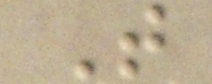T
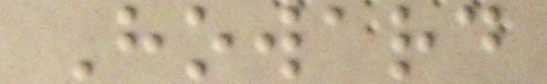Howard
